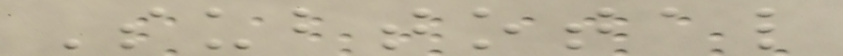Subtotal
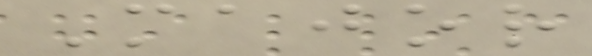Major
